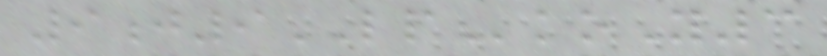9j9LPkoY3
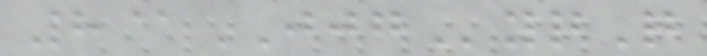8@JJGyqQ
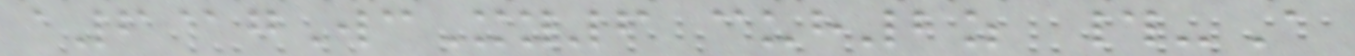a6@gWcXy6 cuh2z #-A
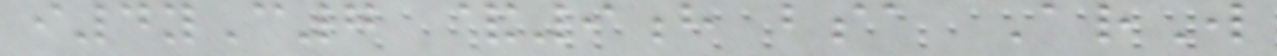i4yC7 &9h bsa ArW
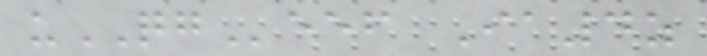uQGeef Ia4z
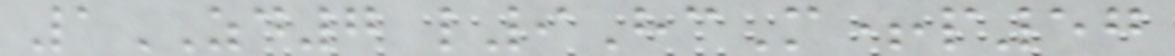1ZD7 l9HcM+p57
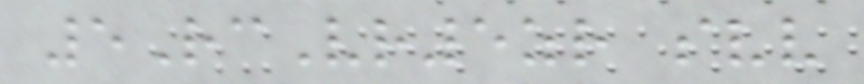5RcVr5zr svv
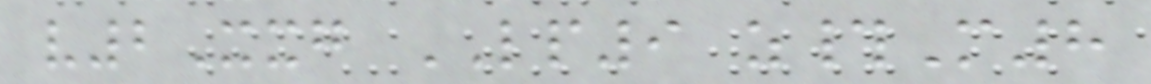v2Xxg LP9 z#M8
